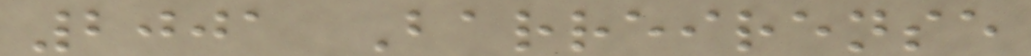2001 Barreirense
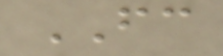FC
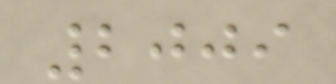2009
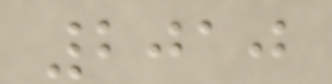2010
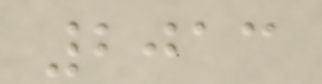2013
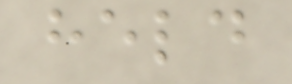held
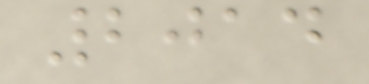2014
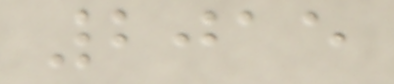2015
